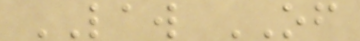LAW OF
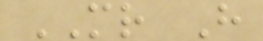MR H
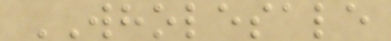WHOLESALE
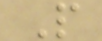P
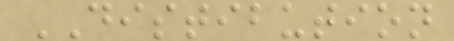DISTIBUTION
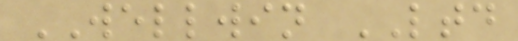WELLWIN LTD
